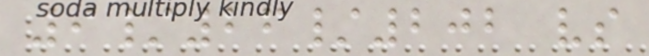9/26/202 vs
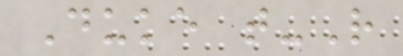Duke t-R
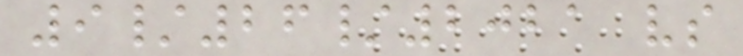9/26/2021 vs
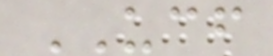UCF
